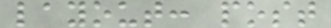layout: post
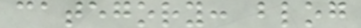category: blog
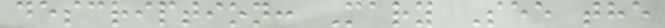description: Mary See the
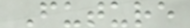Future
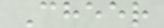Cheer
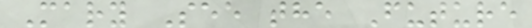Mary See the Future
